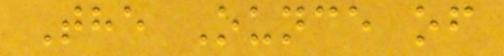The Ounce of
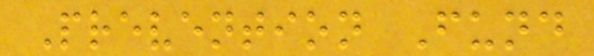Prevention Fund
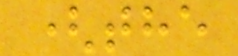(the
